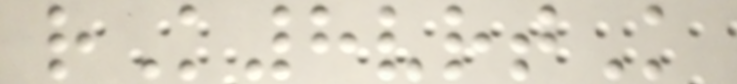rK8vrtK
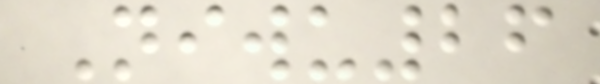Niwu26
